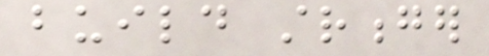build stronger
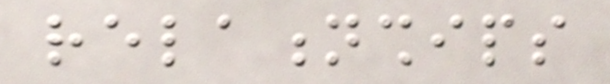relationships
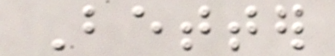Better
